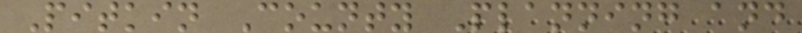Pitkin County Planning and
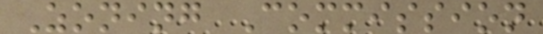Zoning Commission
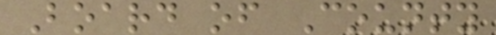Board of County
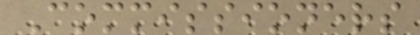Commissioners
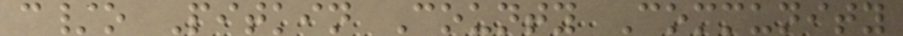c/o Pitkin County Community
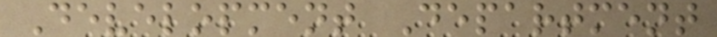Development Department
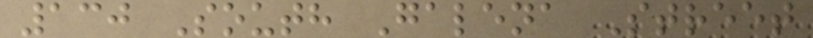130 South Galena Street
